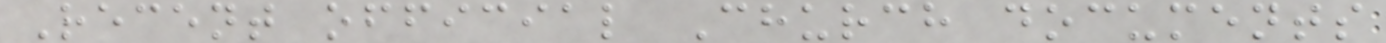Recent official Church documents
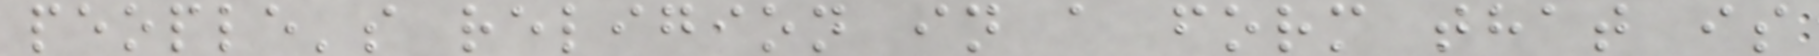people's religion in a form that is
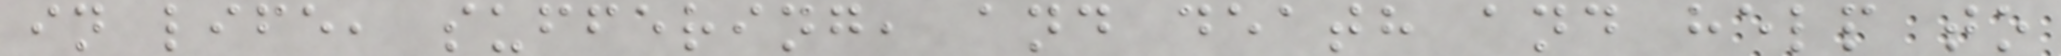in life, suffering, and death and help to
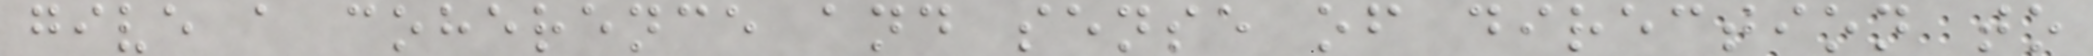give a coherence and sense of direction to
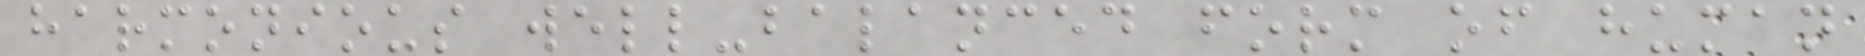harmonious well-balanced form of human
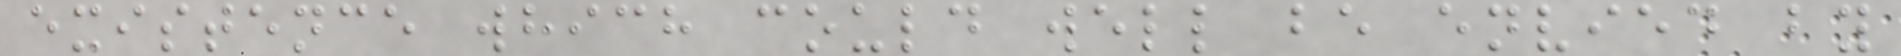existence which could well be envied by
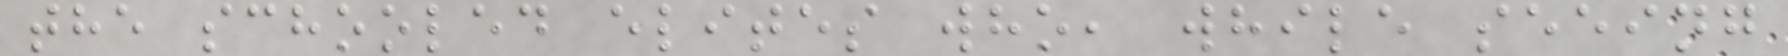the schooled elites who, while seeing
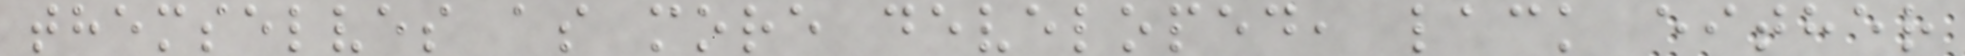themselves as more developed, lack either
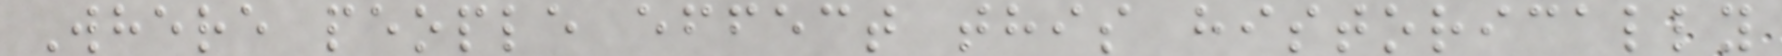Where people effect this historically
